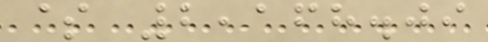$ 2,168.09
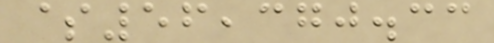$56,370.33
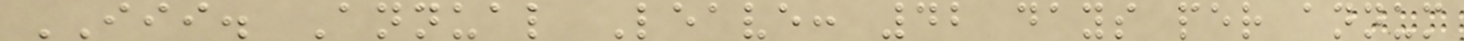III. Annual Leave: 42 days per annum
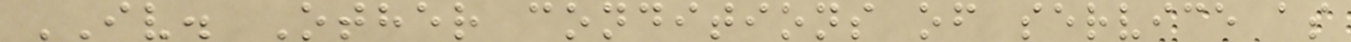IV. Other conditions of service as
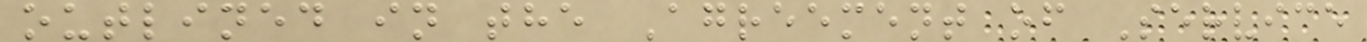outlined in the Agreement of Service
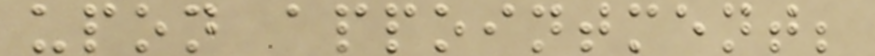upon appointment;
